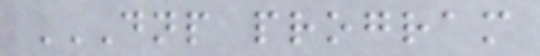DNP PROGRAM
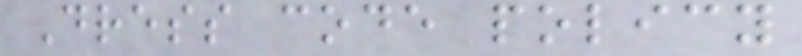Dress code policy
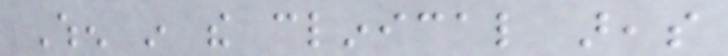When in the clinical areas
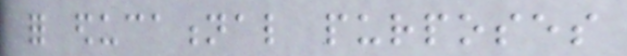for educational purposes
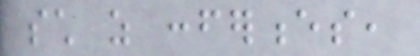such as conferences,
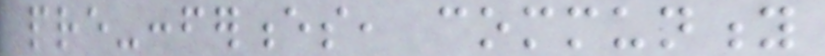pre-conferences, community
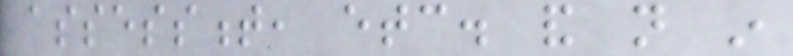assessment, etc. and not in
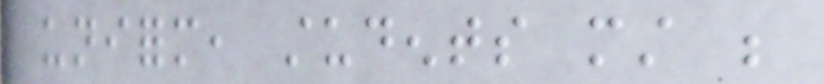uniform, students must be
